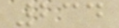234
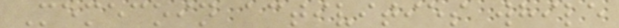Memecoin activities while
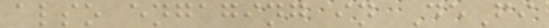also engaging in DeFi
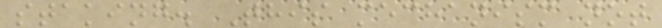staking. This mechanism not
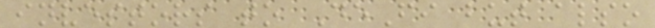investors to DeFi but also
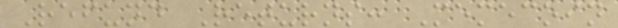Refund Returns: Memecoin
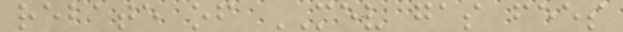rebate of MEV gas fees
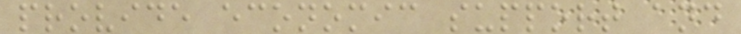provide economic support and
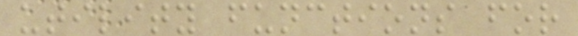utility functions for
